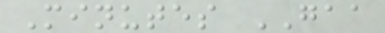Minutes GAA
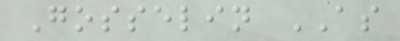Gosselin AS
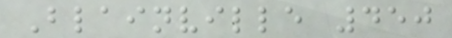Blainville 450
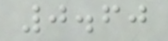0.60
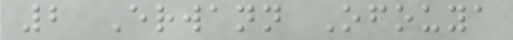2 Erwann Ofouya
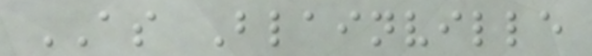AS Blainville
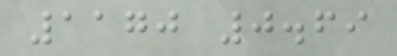1170 0.69
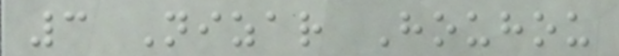3 Nizar Houhou
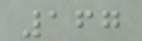167
